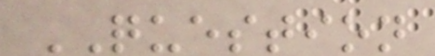QUESTION
